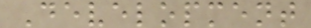Development
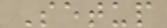Setup
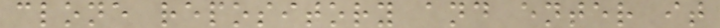clone repository and enter it
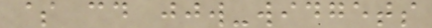$ cd jjw-widgets
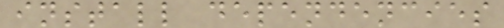install dependencies
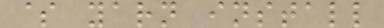$ yarn install
